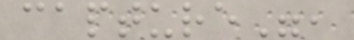capture",
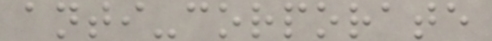anti-corporate
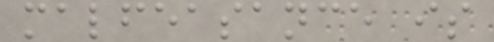malfeasance is
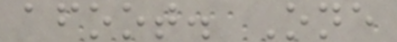afoot. One
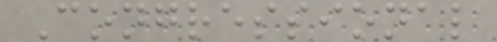Congressional
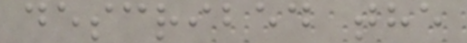described the
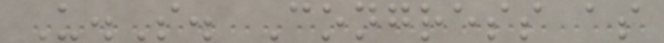U.S. Congress as
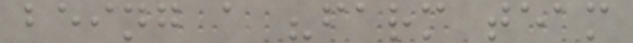being a "farm team
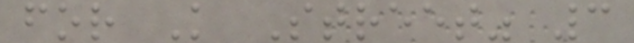for K Street" 3
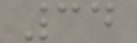34
